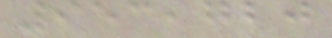953,720
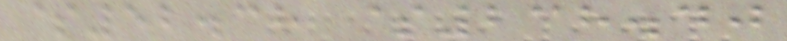$52.38 $238.40
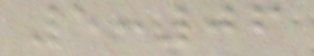5:06
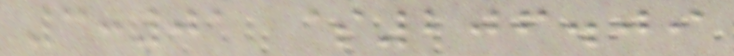3:01 $206.09
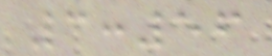3:56
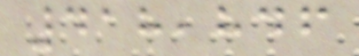418,846
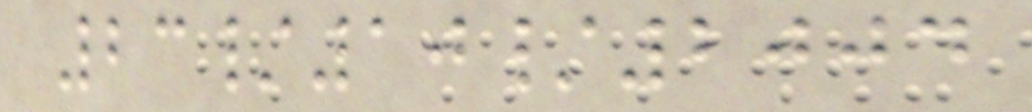23/10/2004
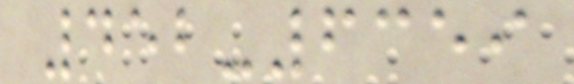452-6359
